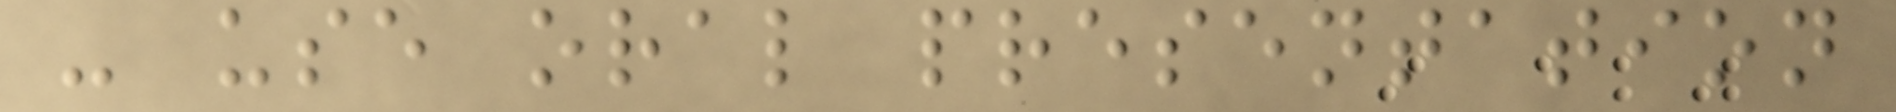- use oral presentation
